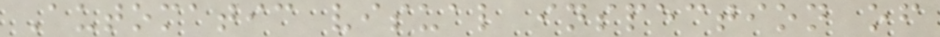Automatic visual inspection of
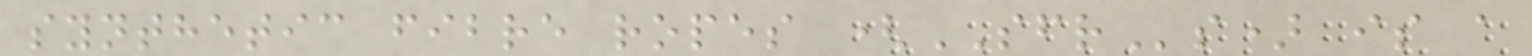synthetic fibre ropes (SFRs) is a
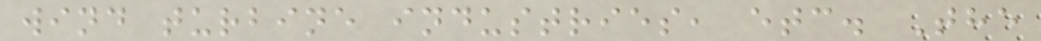wind turbine industries, etc. The
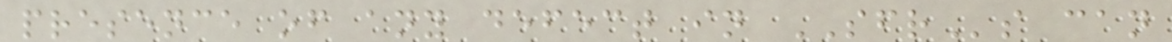presence of any defect in SFRs can
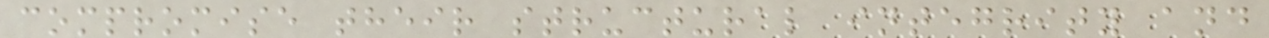compromise their structural integrity and
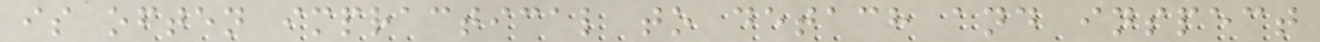is often impractical to detach and inspect
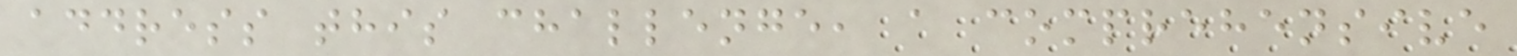address this challenge, a comprehensive
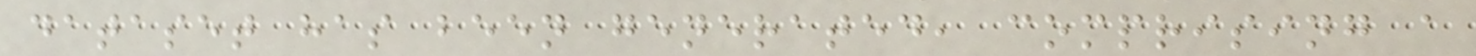dataset has been generated, comprising a
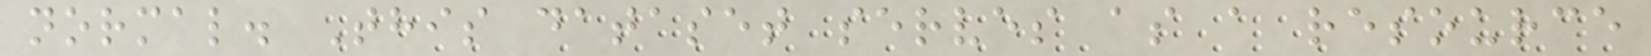normal. This dataset serves as a resource
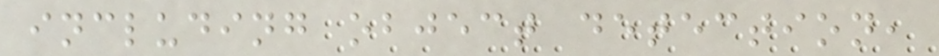including object detection,
